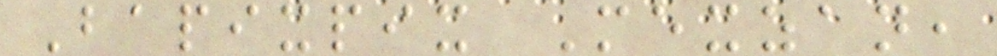Bapixpix Mexzan,
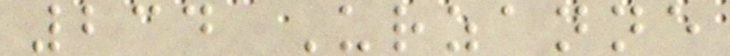234 Urzanne
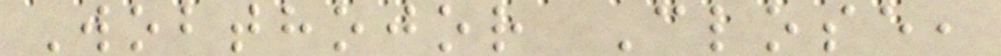Wobthojor Close,
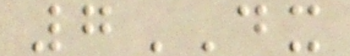7DX
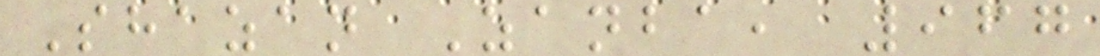Shazan Zanba, 967
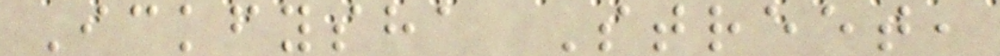Ickfysha Street,
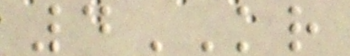4KR
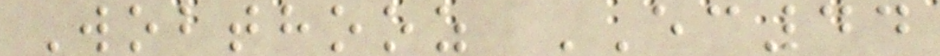Wobthooz EC44
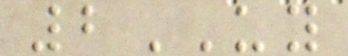2UY
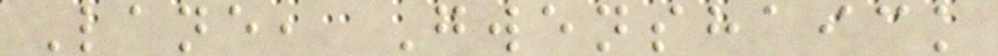Lane, Gwenshaick
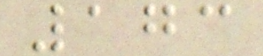173
